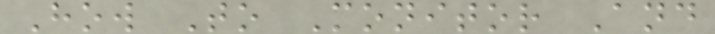How To Monitor And
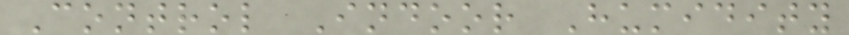Control Indoor Humidity
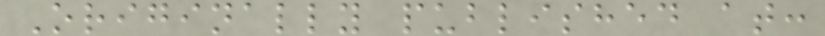Originally published at:
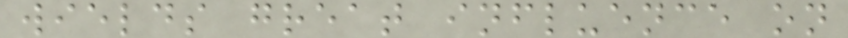wields great influence on
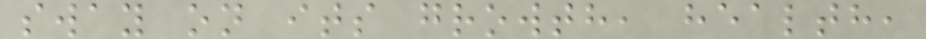sway on its growth, health,
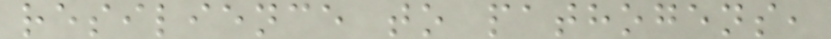resilience to pathogens,
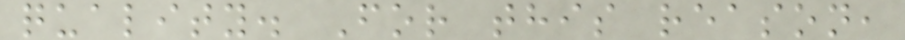quality. For this reason,
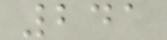241
